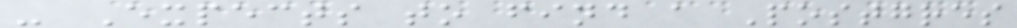- Expects to find a Postgres
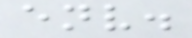env.
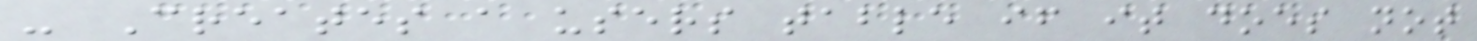- Creates a users table if it does not
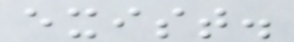exist.
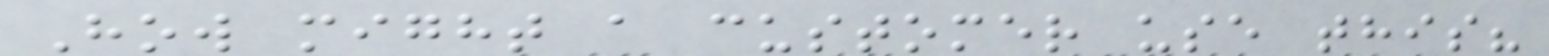How might a customer use this?
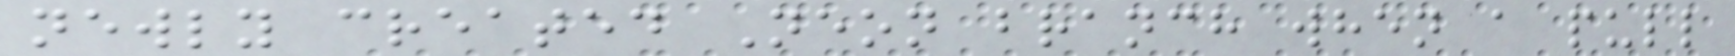newly created Neon branch when a pull
